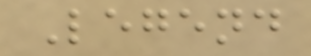Legend
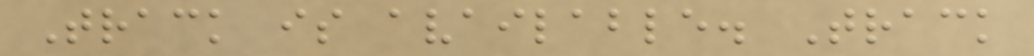Track is available. Track
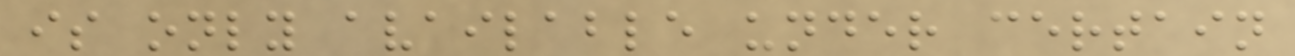is only available under certain
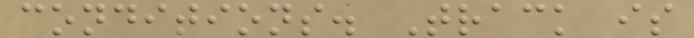conditions. Track is
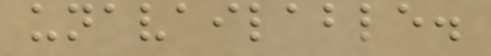unavailable.
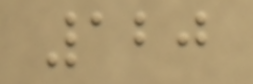120
